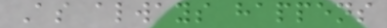As always happens
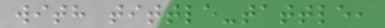with tittle-tattle,
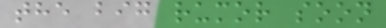the big rumor soon
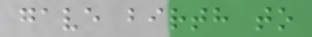gave birth to
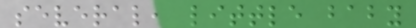several, little baby
